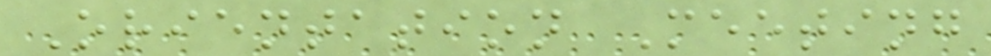Orientation Meeting
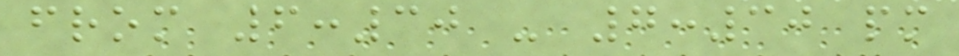from 6:30 - 7:30 pm
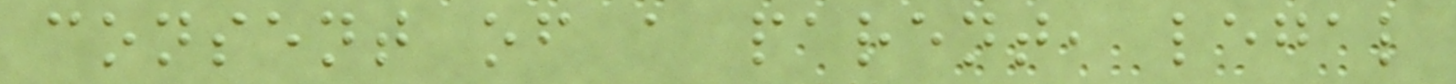consent of a parent, legal
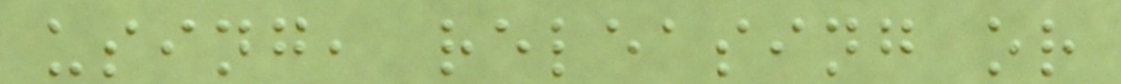using, releasing or
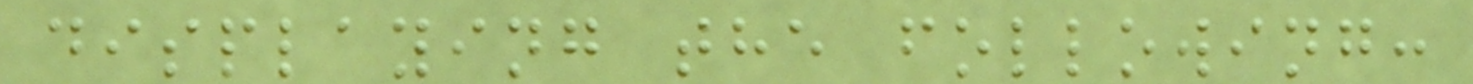displaying the following:
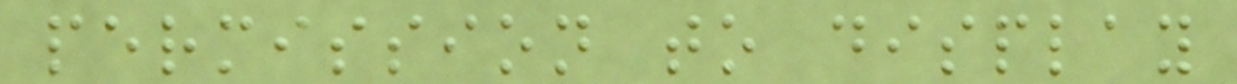permission to display
